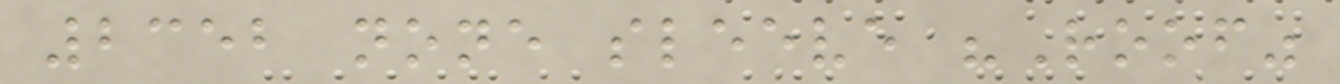2352 none sleeve "Roof"
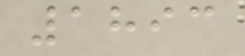1893
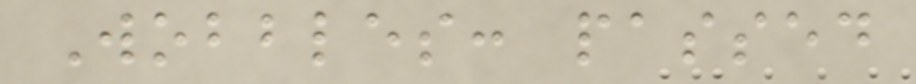Wobbles: passed
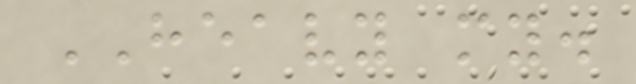HEAVY my.
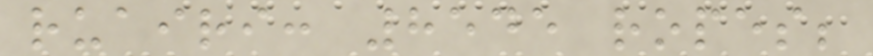ruairi: 8545 ropes;
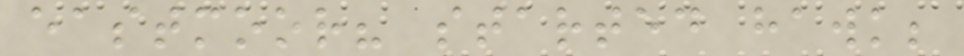eastmoor? started hawk;
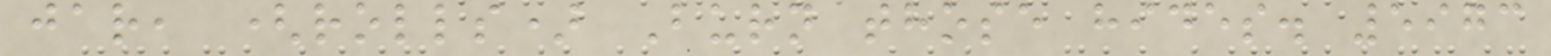jar, (rolls) Burn those hides. 5973
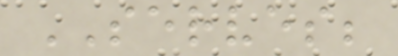SERVES;
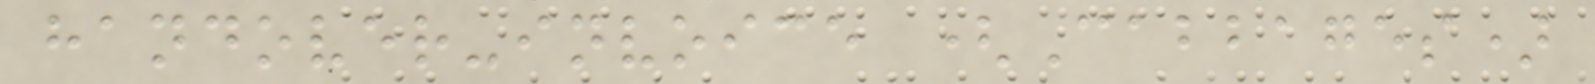handover-invoice (Cabbages)
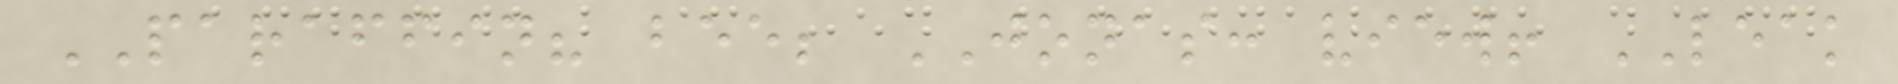PARAFFIN? bee; JONAS: view! LEAK
